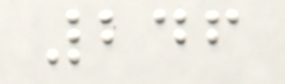246
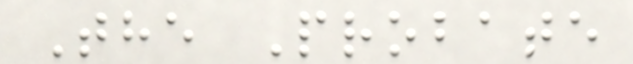The Probate
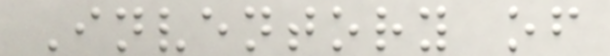Inventory of
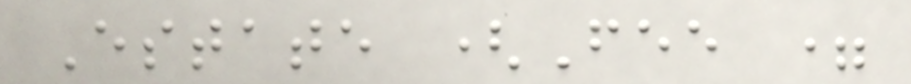Estate (Fee =
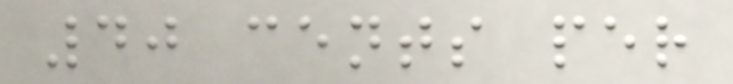40 cents per
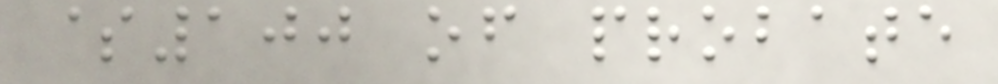$100 of probate
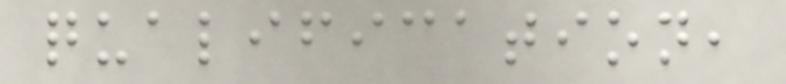qualification,
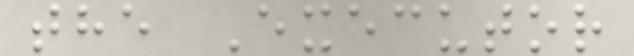the Executor
